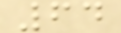64
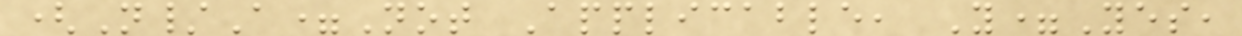(N/A=Not Applicable, Y=Yes,
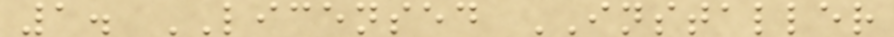1. LICENSED INSTALLER
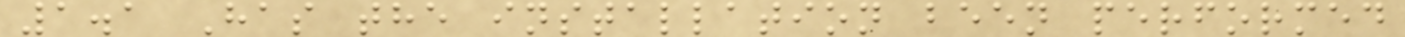1.1 Has the installation been performed
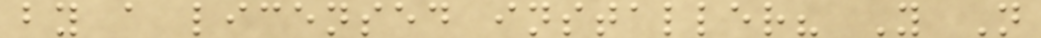by a licensed installer? Y N
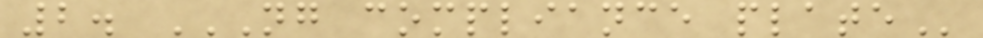2. NG COMPLIANCE PLATE
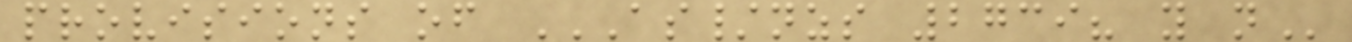provisions of AS/NZS 2739? Y N
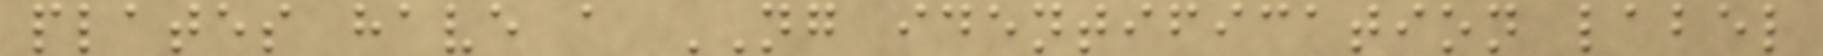plates have a NG identification label
